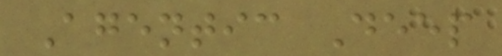Agentic Deep
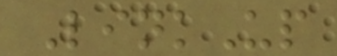LinkUp
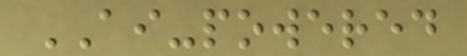AI-powered
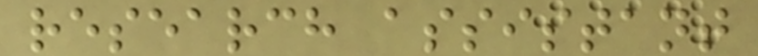research assistant
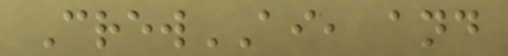CrewAI, and
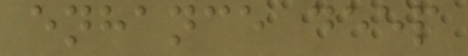enhance deep
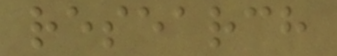research
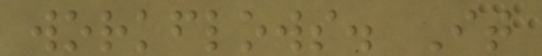workflows. It
